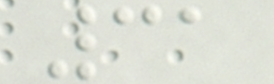31
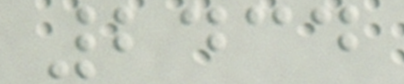2434
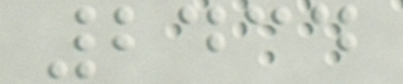2434
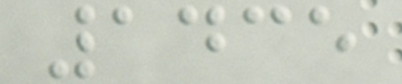1435
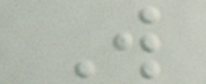W
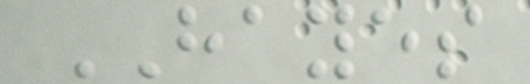HAYES
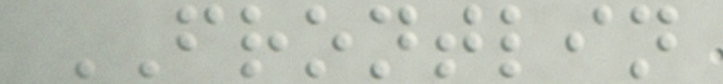FRONTLIN
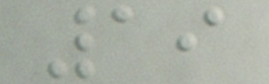19
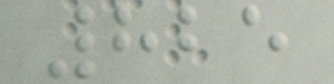825
